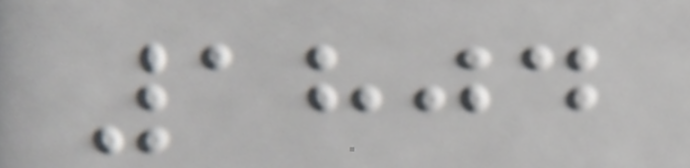1804
